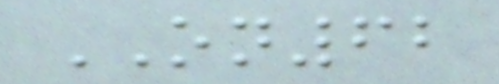ON62
